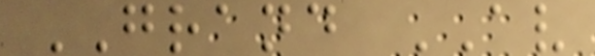GRAND AV
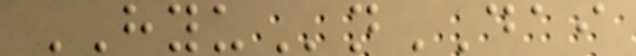HYUnDAI
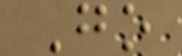Go
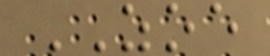ZOE
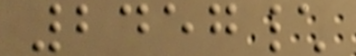2457\
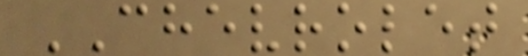CHEVROLET
